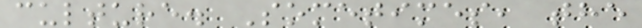culture. Sometimes, the
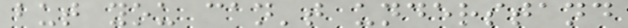but you can't understand
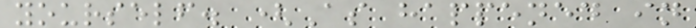yourself. (As happened in
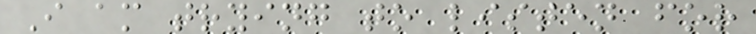I am trying to listen for
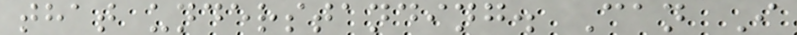that understanding. Can I
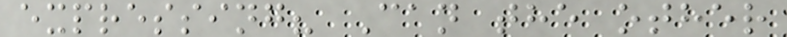expressing? Can the other
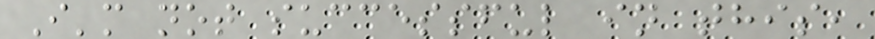I'm not successful in this,
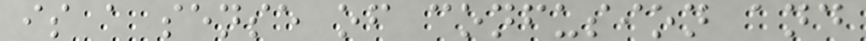is a sense of confusion and
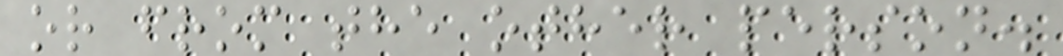or from the other person.
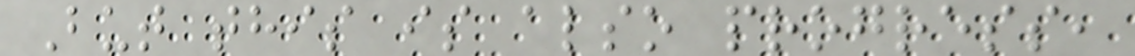But this is also progress,
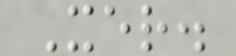Xer.
